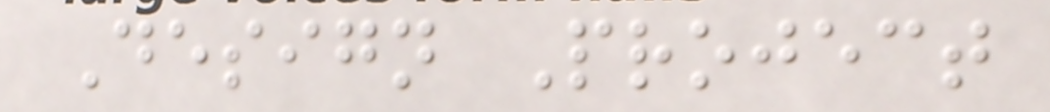Design Project
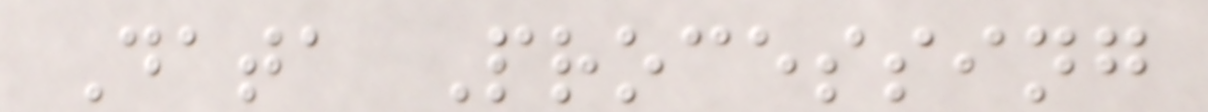Data Processing
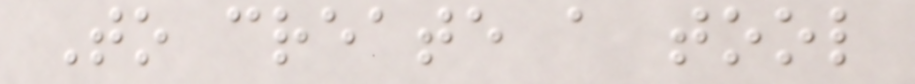To create a tool
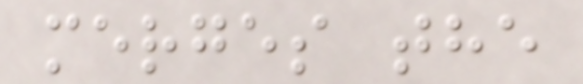merges the
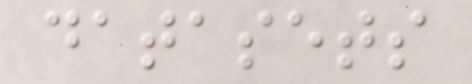datasets
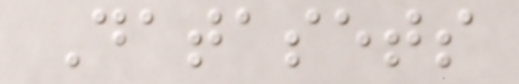Datasets
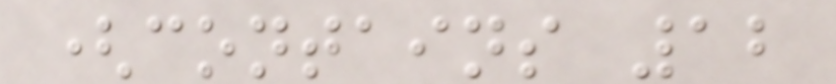(contains 12
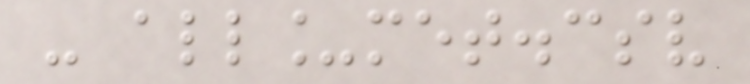- all_met.csv
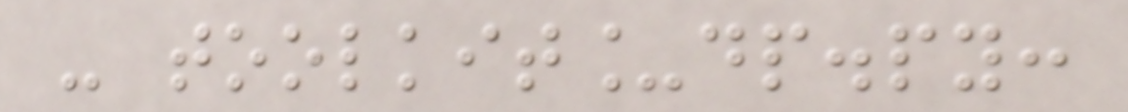- toolkit_dp.py:
